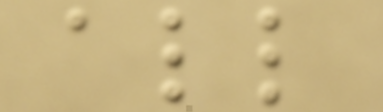all
